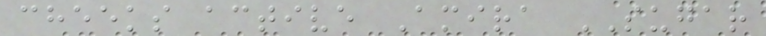cheeks active Amira SUGAR
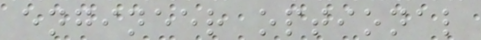engineer optional
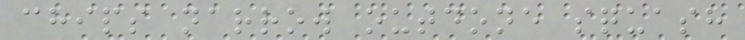chips narrow outdone squash
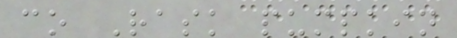co Rask pumpkin
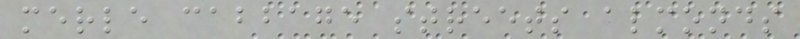merle cabbage streets almonds
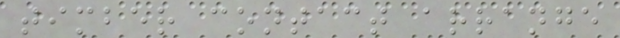timber contact arrange
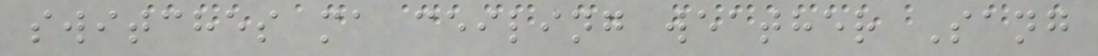switches ma ceiling weather Sang
